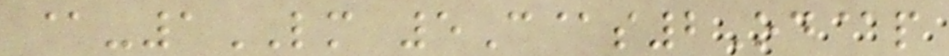@-1LM 5C@s2Od@p
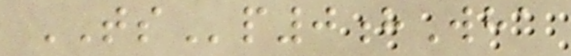TSp0hWha
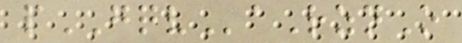pGQVaRznO
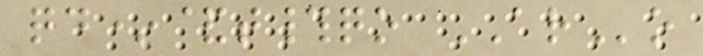qd*&t#qo ARo
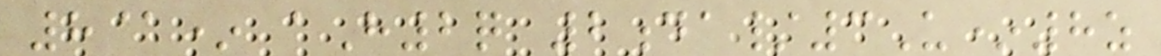8@* aH2q 2da/3U*8z
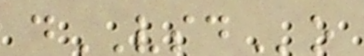dVSDo
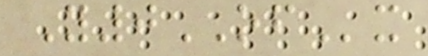Y0OFx
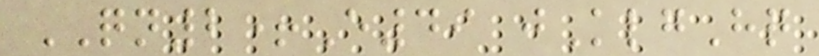QN2+E49 jKlgHq
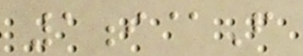1i@F
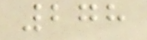278
